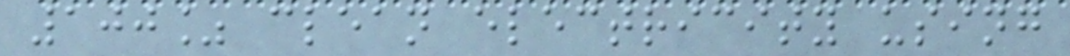100% clean electricity using
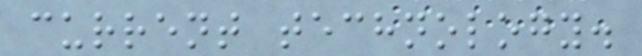current technology.
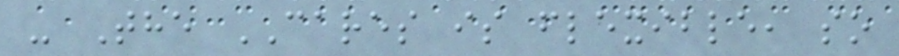- The CARES is flexible, so
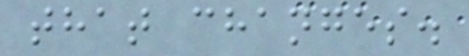that changes.
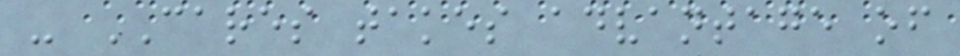- CARES takes advantage of
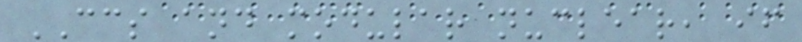CCS and modular nuclear, if
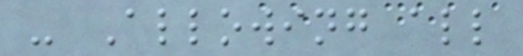- Allowing all
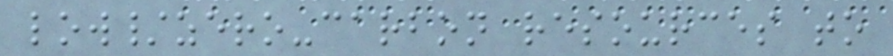low/zero-carbon resources to
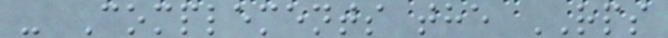- Complements the RPS
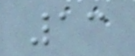13
